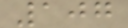107
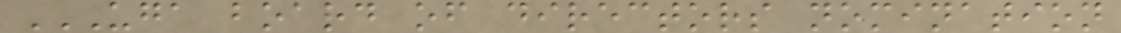UGA BOARD OF DIRECTORS NOMINATION
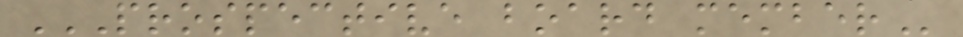PROSPECTIVE BOARD MEMBER
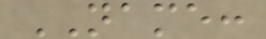NAME:
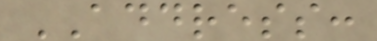ADDRESS:
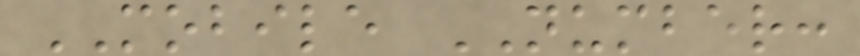MOBILE NUMBER:
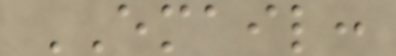EMAIL:
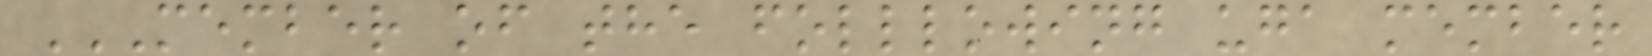MEMBER OF THE FOLLLOWING UGA MEMBER
